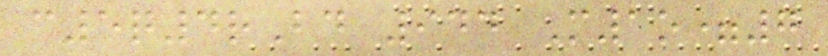c5q4rBd 944 M1o=7
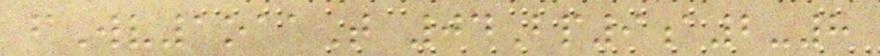fWv1oaaT 04Bp9a2-8
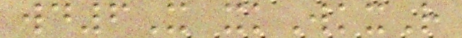wd6X xkWkxR
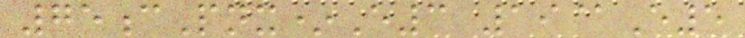75cPnx*E3 19@E5
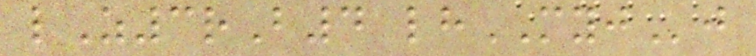lZ3rB4 lhMYJj
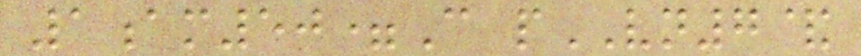1am50=C pVN7&
